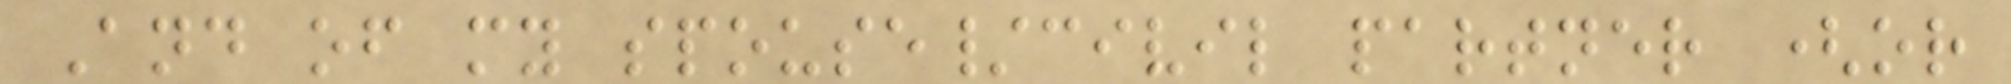And of my spouse/civil partner (or
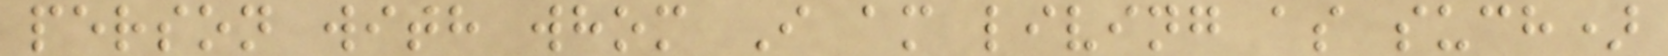person with whom I am living as such)
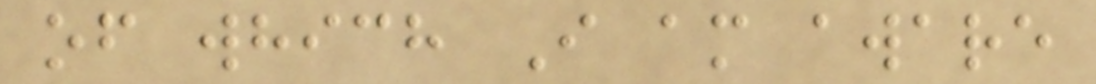of which I am aware
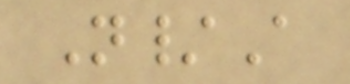N/A
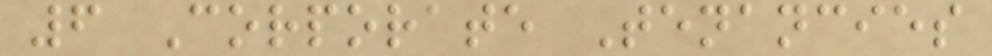6 Corporate Tenancies
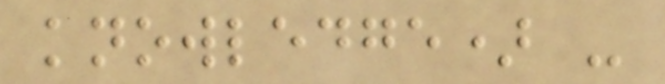knowledge) -
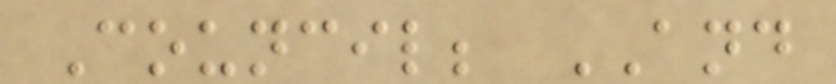Council; AND
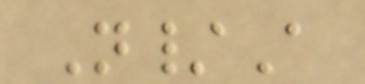N/A
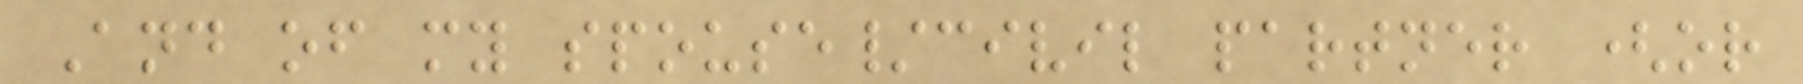And of my spouse/civil partner (or
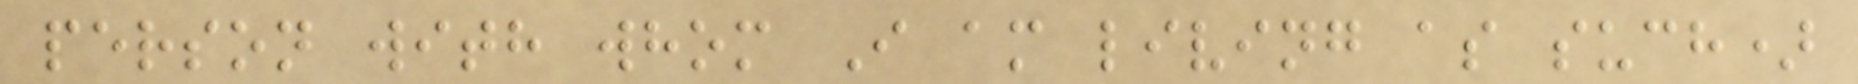person with whom I am living as such)
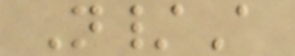N/A
